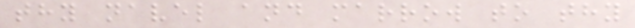thy navel and marrow to thy
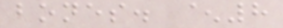bones. ^8
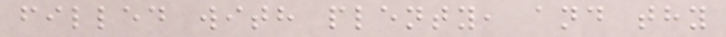filled with plenty, and thy
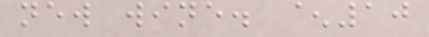new wine. ^10
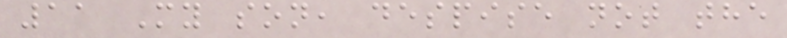11 My son, despise not the
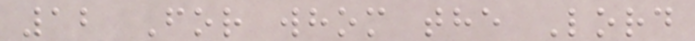12 For whom the Lord
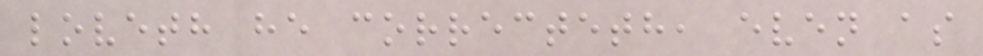loveth he correcteth, even as
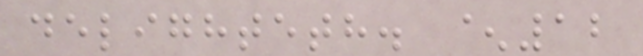delighteth. ^12
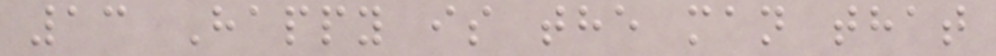13 Happy is the man that
